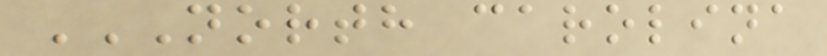NORTH CAROLINA
